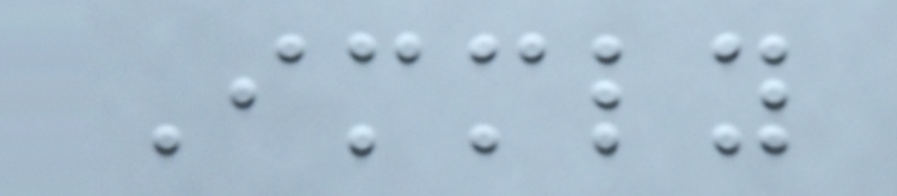Immediately
